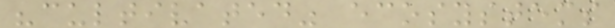"cultivated" ecosystems
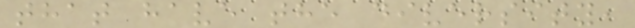that have the diversity,
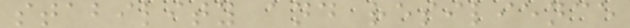stability and resilience
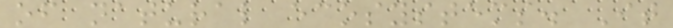of natural ecosystems. It
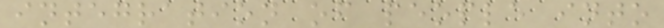integration of people into
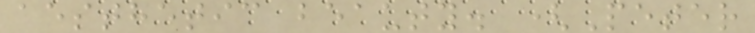aesthetic beauty. (Peter
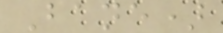Bane)
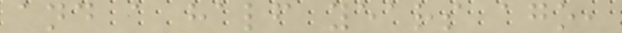and a half years ago,
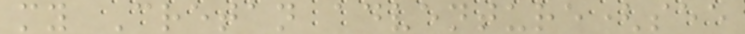my Cretan adventure(see
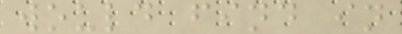would find in
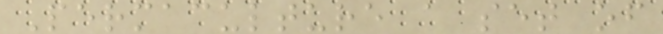Permaculture a set of
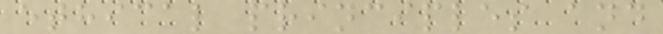ethical principles and
